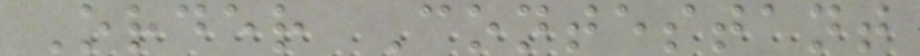Order Contestant
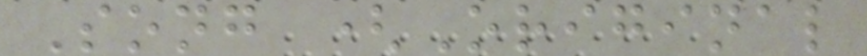Song (Original
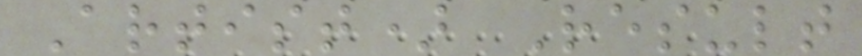Artist) Result
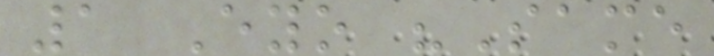1 Eyo "Same
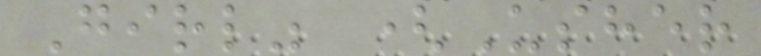Girl" (Usher
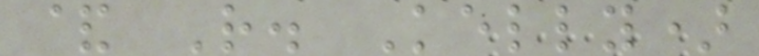& R. Kelly)
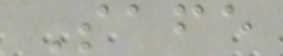Safe
